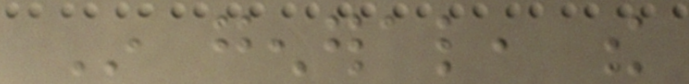In general, the
